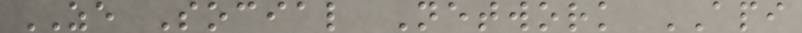ZE Social Network API
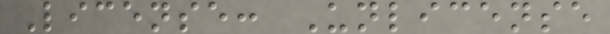License: Unlicense
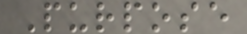Purpose
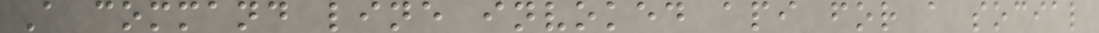A command line invoked api for a social
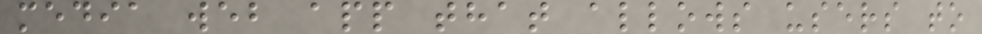media web app that allows users to
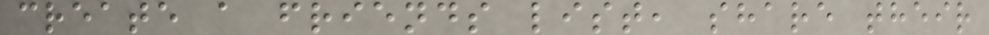create a friends list, share their
